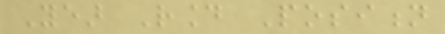Year Round Position
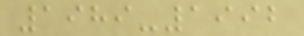1989-1992
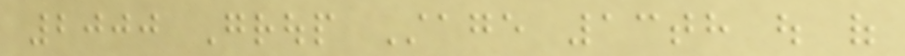2000 Group Stage 13th out of
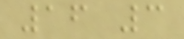16 3
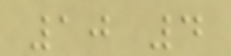10 4
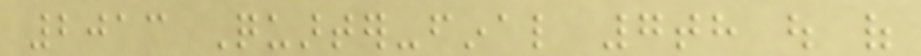2013 Quarter-final 7th out of
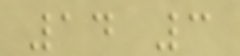14 3
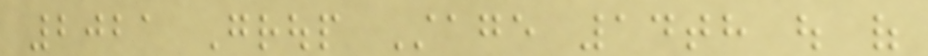2021 Group Stage 14th out of
